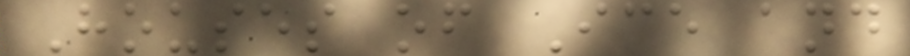Houses of Ice and
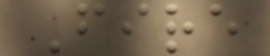Fire
